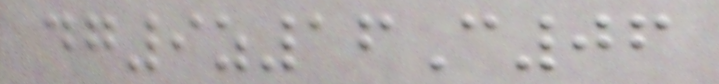dg9z16C06
